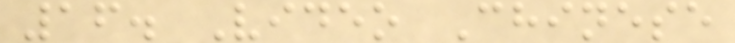16. Video Chinese
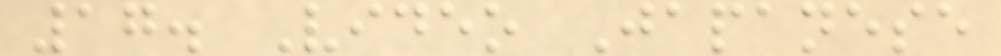17. Video Japanese
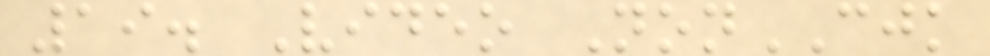19. Video NonCJK
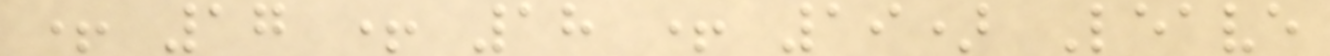+ 17 + 18 + 19) Leave
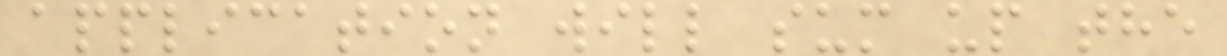application will sum up the
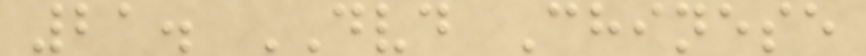21. DVD Chinese
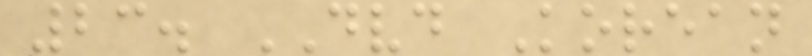23. DVD Korean
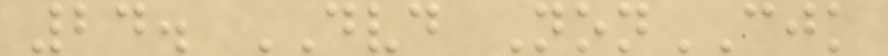24. DVD NonCJK
